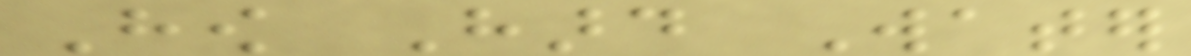How Hard Water
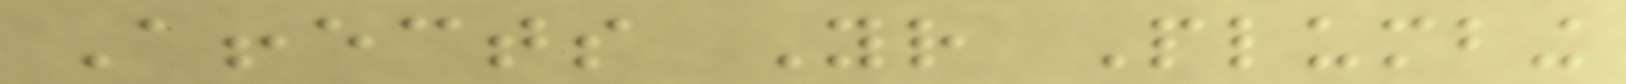Affects Your Plumbing
